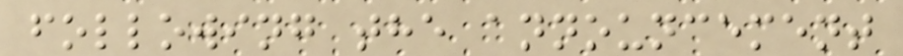following the announcement
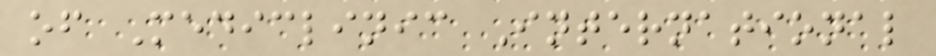of Mediclinic International
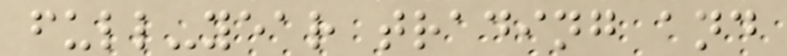full-year trading and
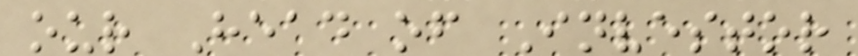our Head of Investor
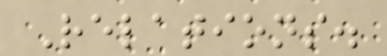Relations.
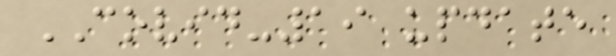COVID-19 update
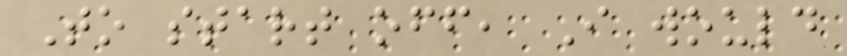To start off, I would
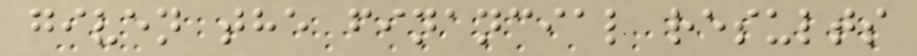given the financial results
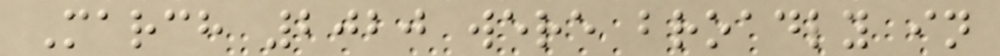March 2020 were broadly in
